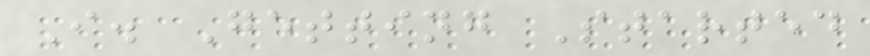I. Getting Started
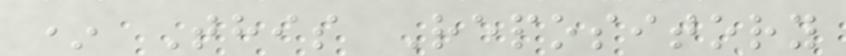* This Repository
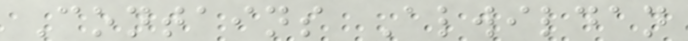Contains Alwildan
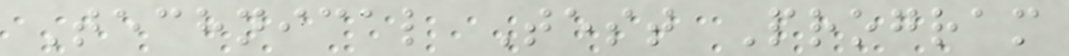Technical Test Program
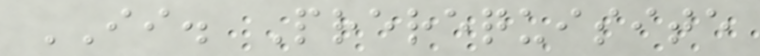II. Prerequisite
